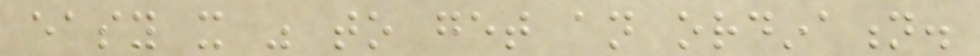easy it was to get an ordination.
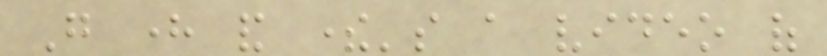Go here and there's a video of
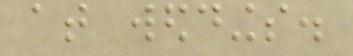at weddings.
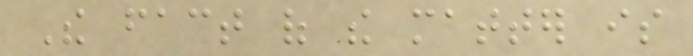The fact of the matter is
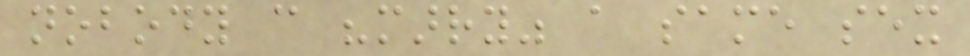nobody can "marry" a same sex
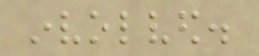involved.
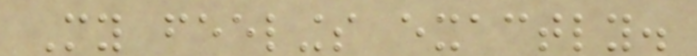My feelings exactly.
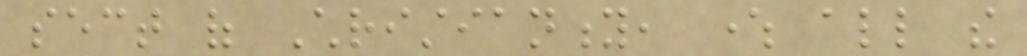sect of Christianity, where all the
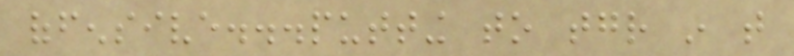offensive...putting to together in that
